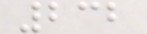232
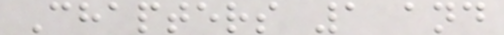Chapters 1 and
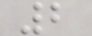2
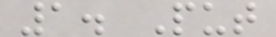1. Put
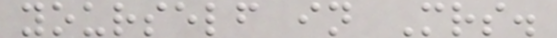yourself in Mrs.
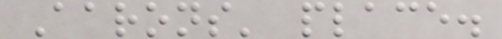Aarons' place.
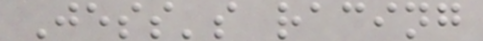Jess's racing
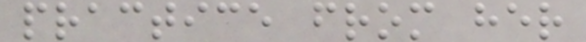practice from her
